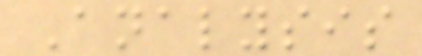Analysis
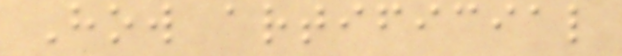How artificial
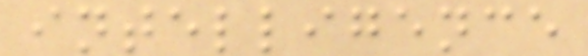intelligence
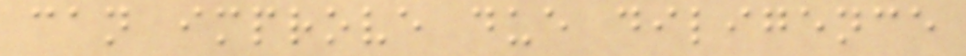can improve due diligence
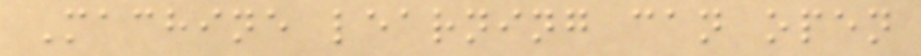Machine learning can open
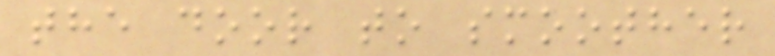the door to smoother
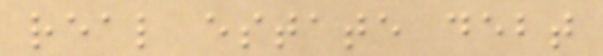real estate debt
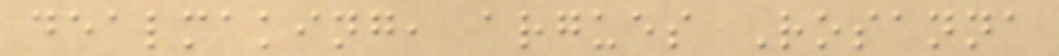dealmaking, argues Rosanna
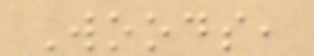Woods,
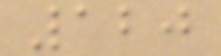120
